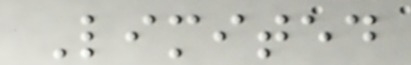Limited
